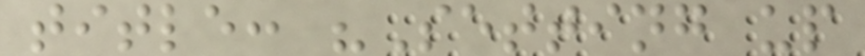title: "Setting up
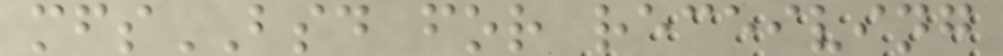mfsBSD for receiving
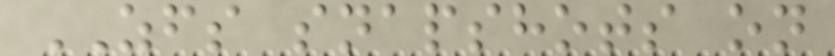ZFS snapshots on
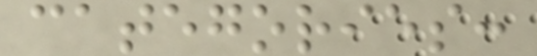categories:
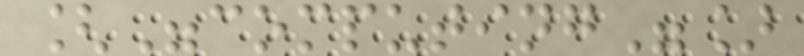["computing"]
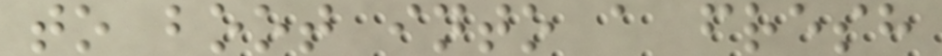to boot into a fresh
